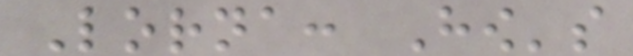Lorna: How's
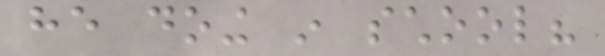he doing in school?
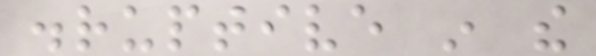disruptive in the
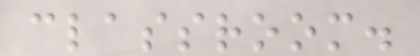classroom.
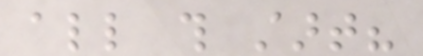all this start?
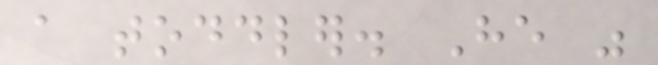a toddler. He was
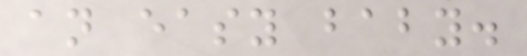an easy baby.
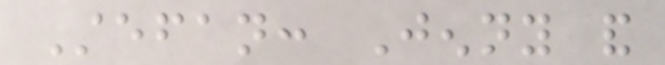Stefan: Jenny and
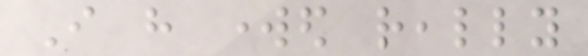I have worked really
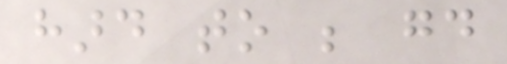hard to be good
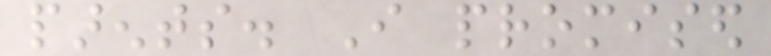parents. I promised
